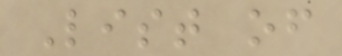List of
